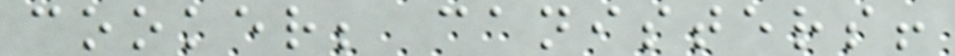cooker; canisters!
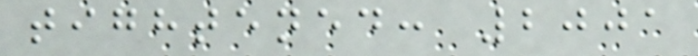tightened: 2001
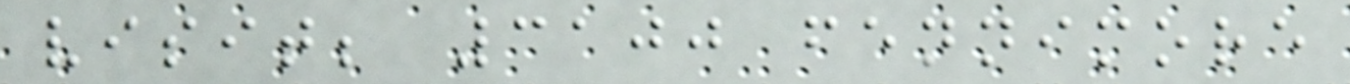visit; 3100 fennimore
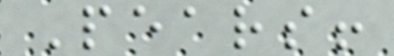Pears!
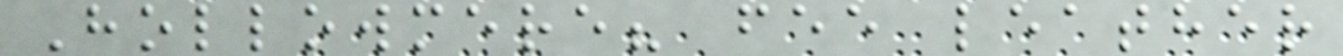Hollowmere? fee leather
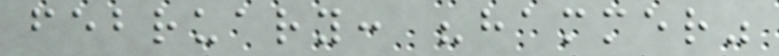february: "hammer"
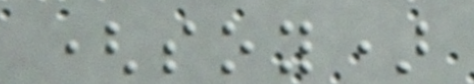(soy)
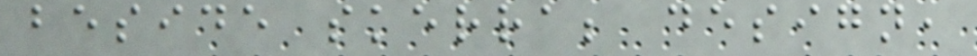beside skerra; design,
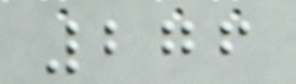276
